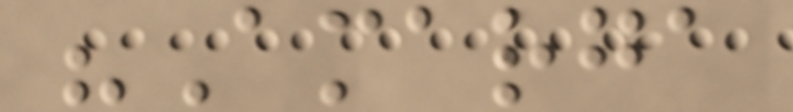"Amarga
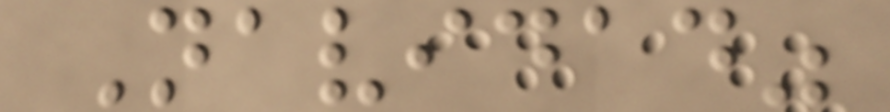Navidad"
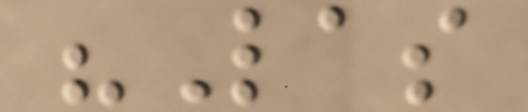"Las
